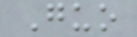Guo
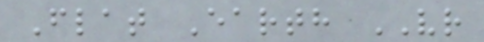Flat Earth VR
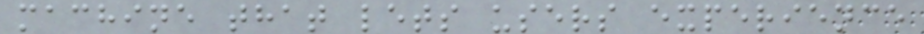machine that lets users experience
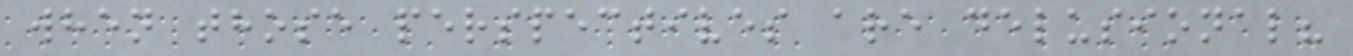when those perspectives are delusional?
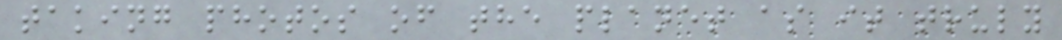taking photos of the planet as it truly
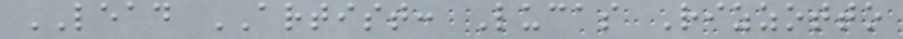LEAD ARTIST: Lucas Rizzotto
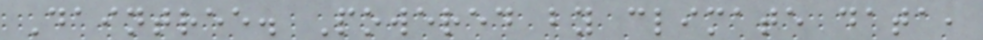Daintree. Powered by climate data,
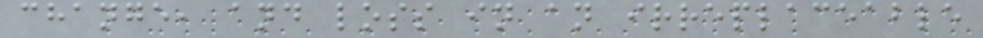change, and loss in an irreplaceable
